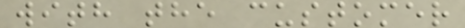with the customer
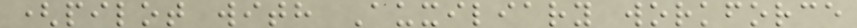(pilot with Auxiliary workforce
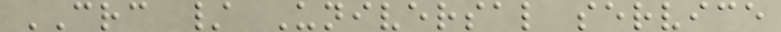CRC / Universal service
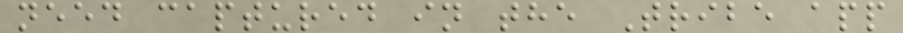need captured in the Tribe app
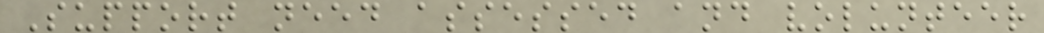Support need assessed and volunteer
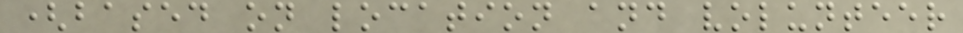(based on location and volunteer
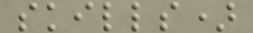skills)
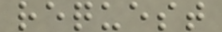request
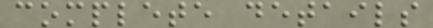complete details
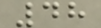48
